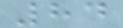84
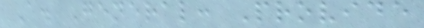A. General: Provide
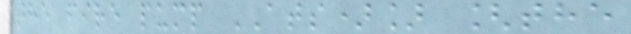the fire pump ATS)] [the
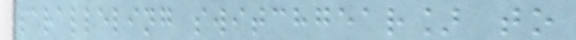paralleling switchgear] to
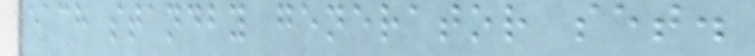each standby generator set.
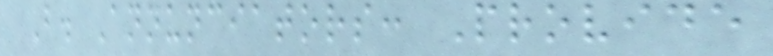B. Annunciators: Provide
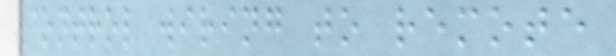control wiring to remote
